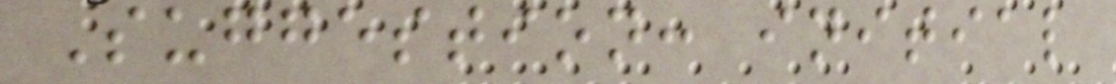Suggestion: initial
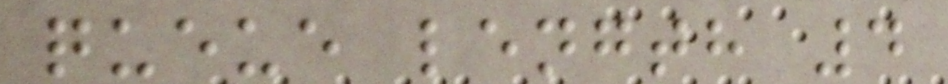queue length 4
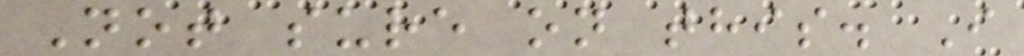Not sure on this. I
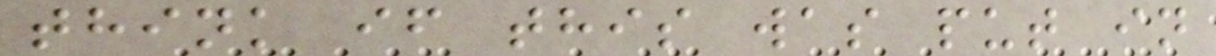think if this was put in
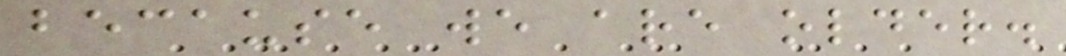because we are older.
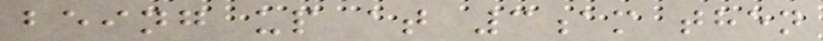being up at 3am then
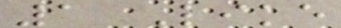1 Like
